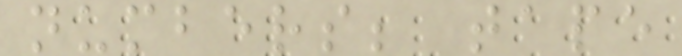numbers; tape
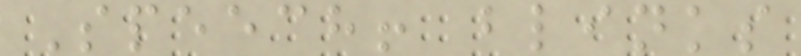Speech! blinks
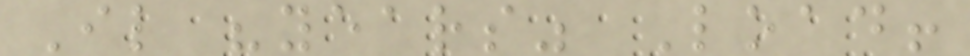Il "years" Load!
